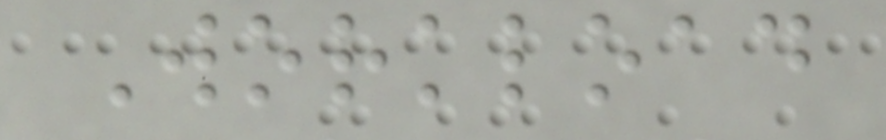Workload
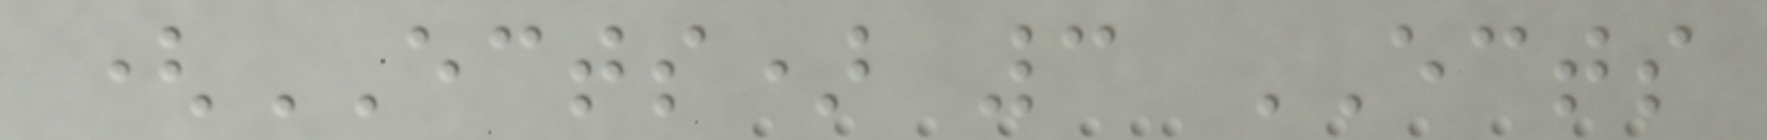(ECTS) 3 ECTS
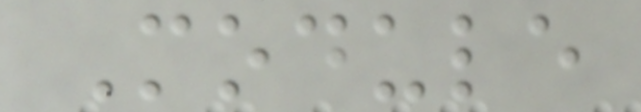Module
